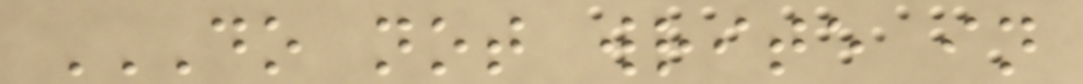DO NOT WRITE IN
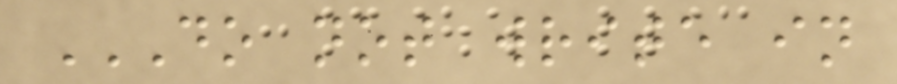DO NOT WRITE IN
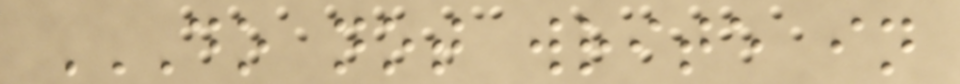DO NOT WRITE IN
